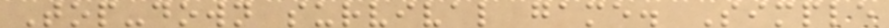Top-down survival game. Simple
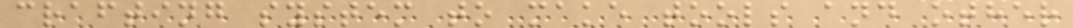crafting system to make tools and other
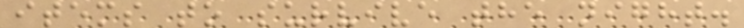items to survive the night.
